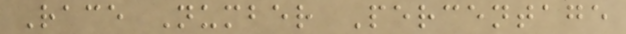Race Number Percentage
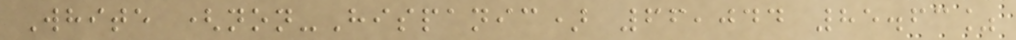White (non-Hispanic) 66,044 85.63%
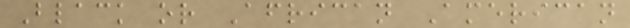Black or African American
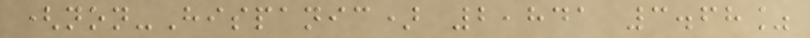(non-Hispanic) 2,841 3.68%
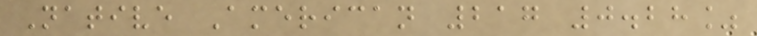Native American 217 0.28%
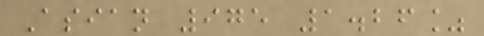Asian 975 1.26%
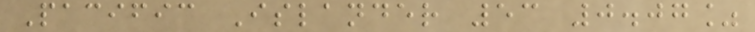Pacific Islander 53 0.07%
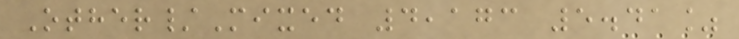Other/Mixed 4,173 5.41%
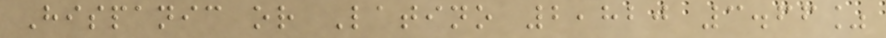Hispanic or Latino 2,820 3.66%
